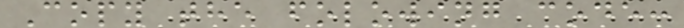Copy the folowing code:
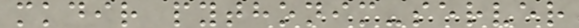mkdir pythonim-server
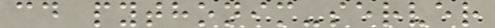cd pythonim-server
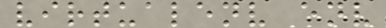virtualenv env
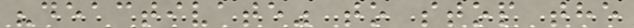"deactivate" to stop the
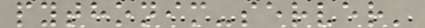pythonim-server'
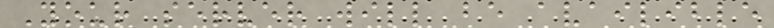Your server will be availible
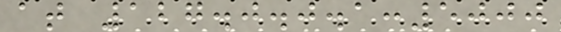at 127.0.0.1:5000
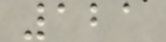121
